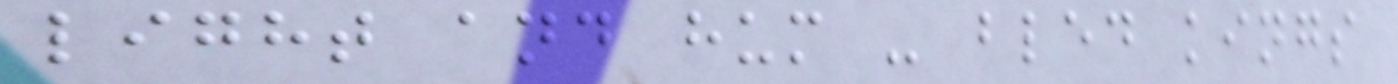light and hum - bled kings
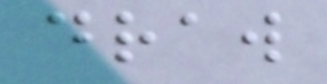draw
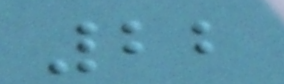22
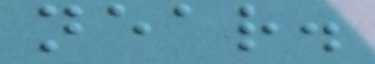near.
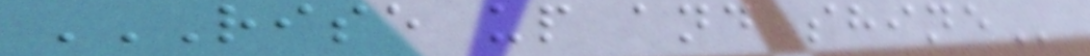RISE UP AND SHINE
